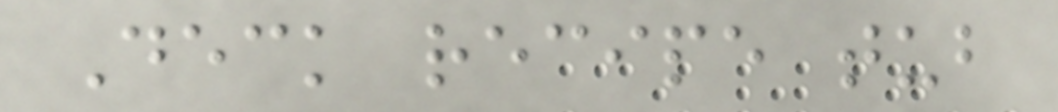Deck recipe tub
